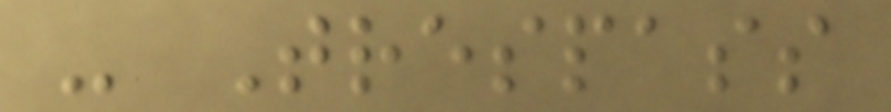- Trespass
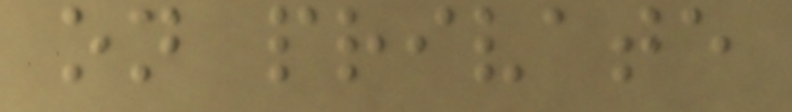on private
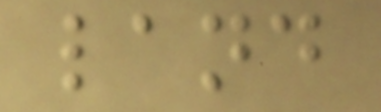land
